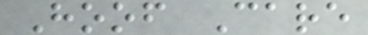Hoof Care
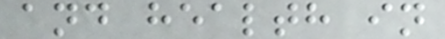and health in
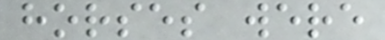horses were
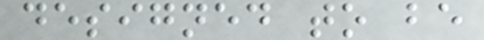designed to be
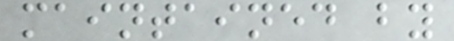maintained by
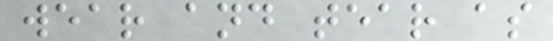wear and tear as
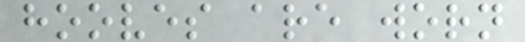hooves are worn
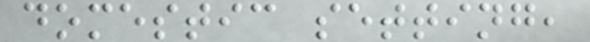domestic setting,
